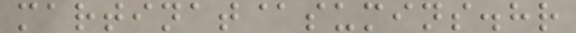martinat@sumins.hr
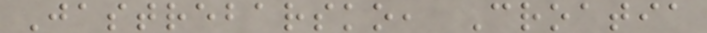Jastrebarsko, Croatia
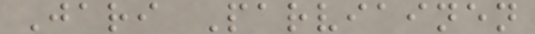Jari Parviainen
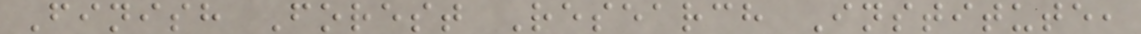Finish Forest Research Institute,
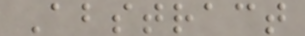Abstract
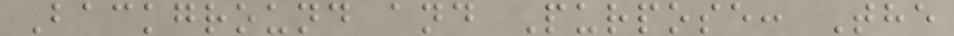Background and Purpose: The
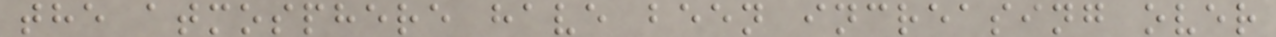the atmosphere have been increasing over
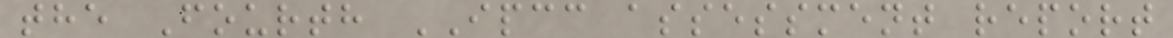the Fourth IPCC assessment report
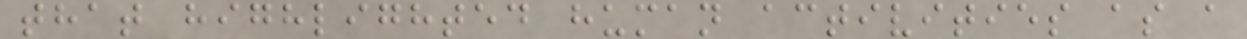that highlighted human activities as a
